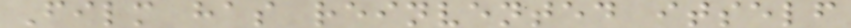Film has reinvented itself
